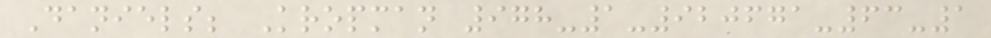Daniels; Kropman 978-1-920671-63-1
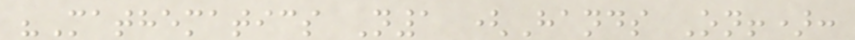"Mathematics N1 (Hands On!):
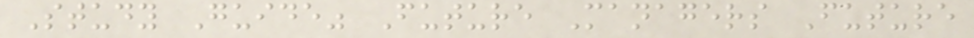Study Guide" Future Managers Future
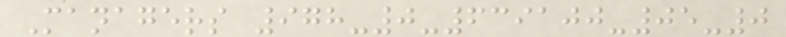Managers 978-0-639100-05-0
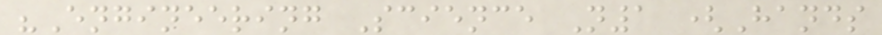"Engineering Science N1 (Hands
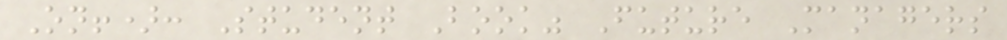On!): Student Book" Future Managers
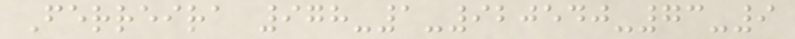Ferreira 978-1-920540-73-9
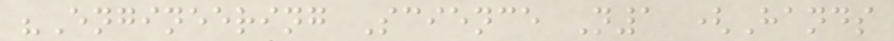"Engineering Science N1 (Hands
